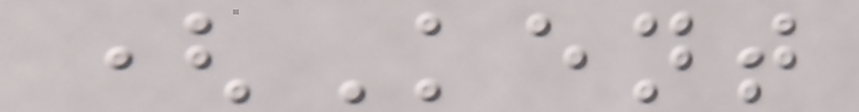(Kent
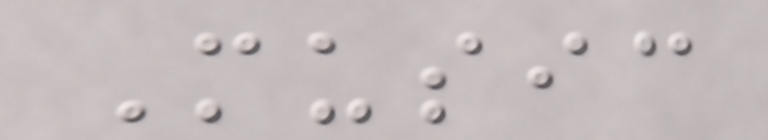Music
